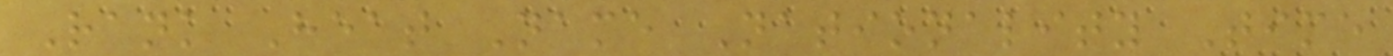Rank Heat Name Nationality Time
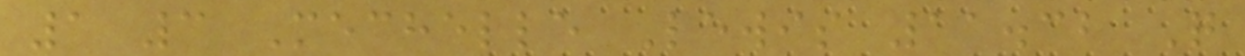1 3 Mechelle Lewis 11.32 Q
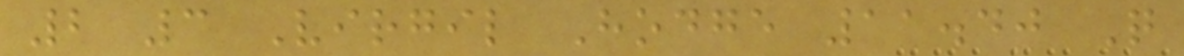2 3 Virgil Hodge 11.40 Q
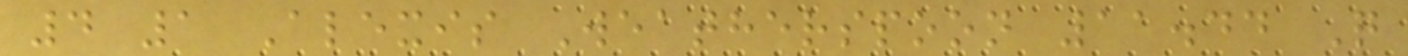4 1 Alexis Weatherspoon 11.44 Q
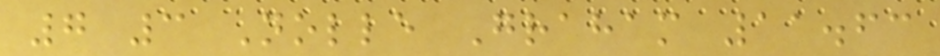7 3 Nolle Graham 11.63
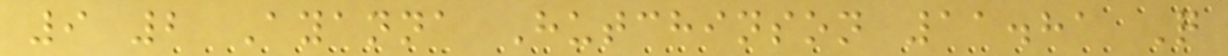9 2 Ayanna Hutchinson 11.81 Q
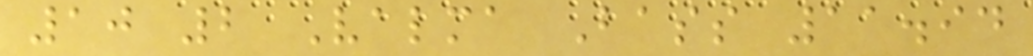10 2 Valma Bass 11.94
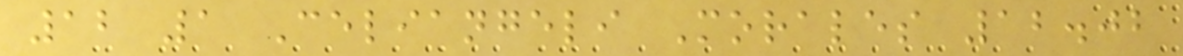12 1 Celiangeli Morales 12.02
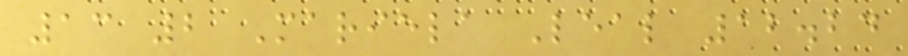13 2 Mariela Leal 12.24
